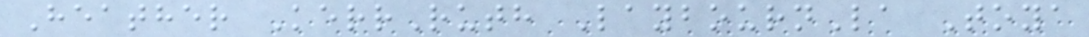Heather KerrRuth LaybournLa Toya
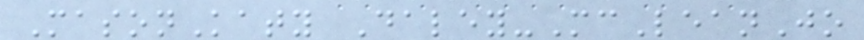MasonKaty Daley-McLeanJo
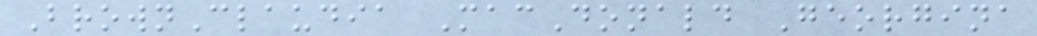BrownClaudia MacDonald Georgina
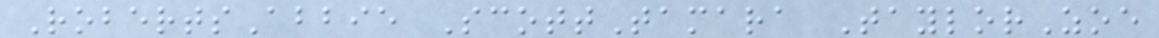RobertsAbbie ScottTamara TaylorZoe
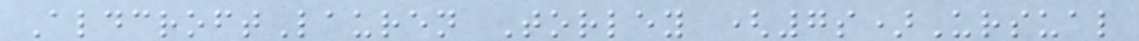AldcroftLauren Torley (7s)Ursual
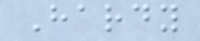Hardy
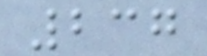237
